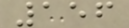156
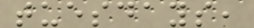tuesdays,
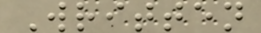Written
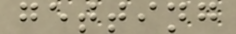getting
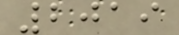2019
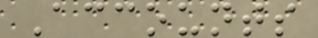Accounts
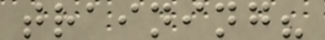training?
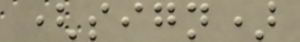(sign)
